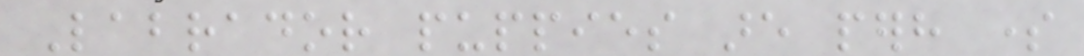Labrador puppies are perhaps some
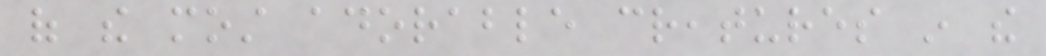of the most adorable creatures in the
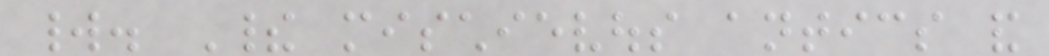world. Their mischievous antics and
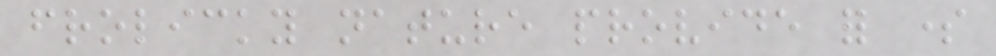frolicky nature provide for some
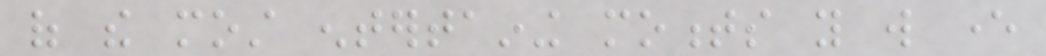of the most entertaining moments you will ever
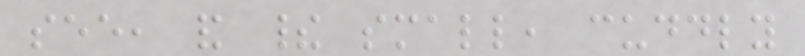see, and their small, cuddly
